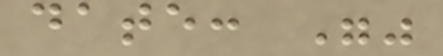date: ""
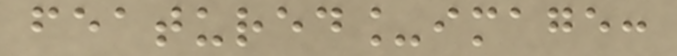featured_image:
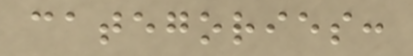categories:
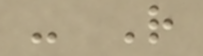- R
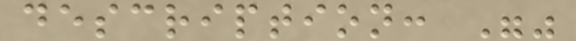description: ""
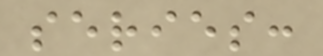series:
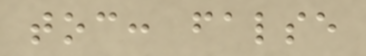toc: false
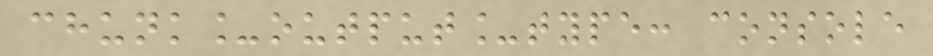chunk_output_type: console
